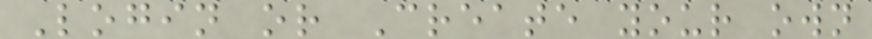Login or Create your own
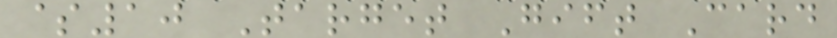$10 Target Gift Card
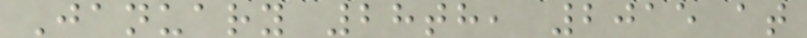January 28th, 2015 at
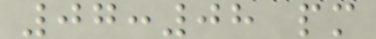07:08 pm
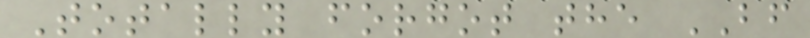Totally forgot the BF
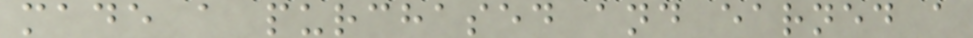made a purchased and earned a
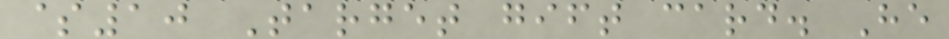$10 Target gift card. He
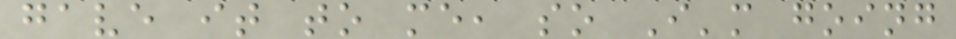gave it to me, so I'm going
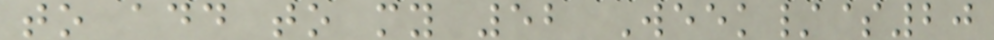to add to my 52 Week/$20
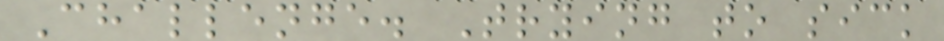Challenge. Trying to sick
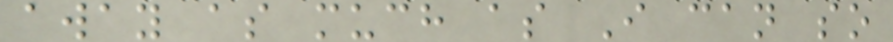away as much as I can so
